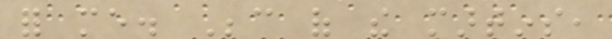for me. Because of the martins,
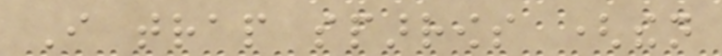I trap sparrows (then
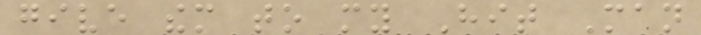give them to my Hit Man
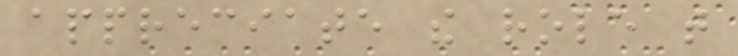appreciate the role that
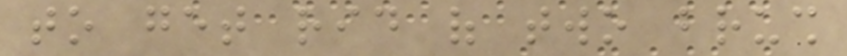to get rid of two brush
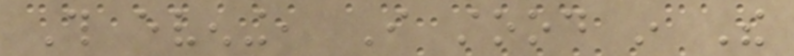This evening, I stood in The
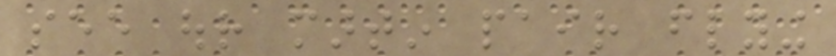see our martin pair flying
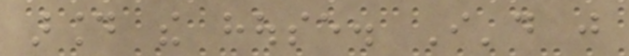around the house. I'd just
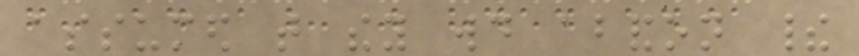assumed that they would abandon their
